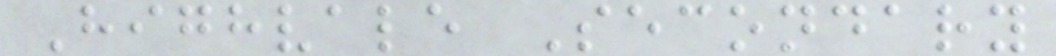Highvale Secondary
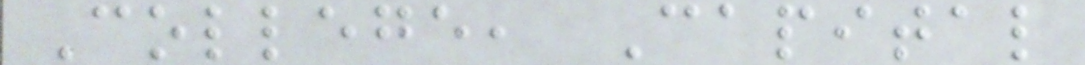College, Capital
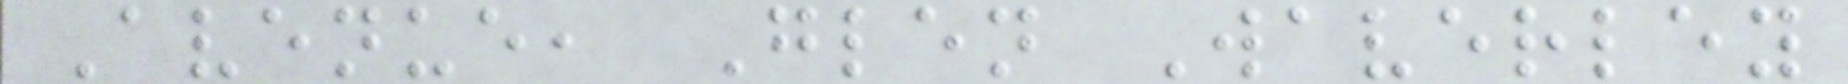Avenue, Glen Waverley
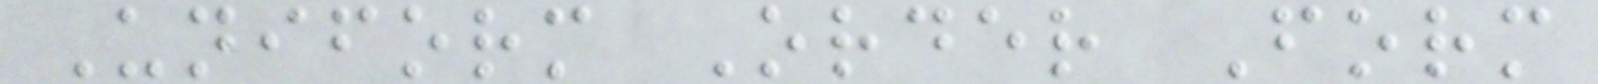Uniform Order Form
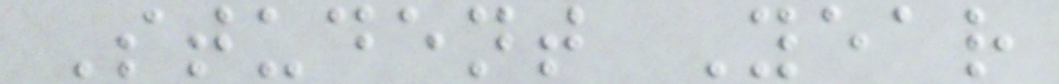Student Year
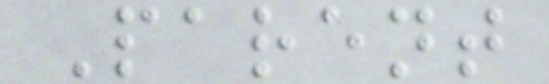Parent
